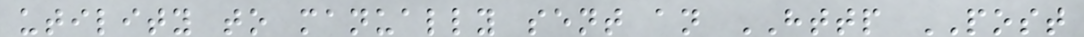utility to manually sent an HTTP POST
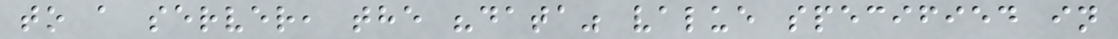to a server, the "data" value specified in
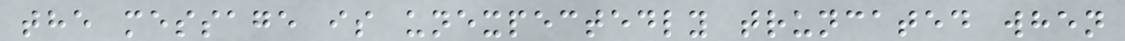the message is unexpectedly truncated when
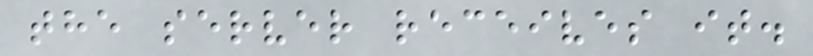the server receives it.
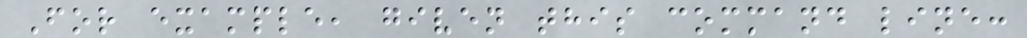For example, given this command line:
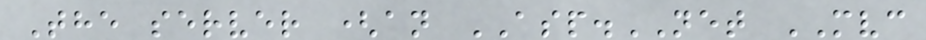The server (an ASP.NET MVC
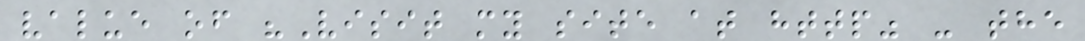value of "Visit my site at http" - the
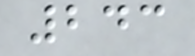243
